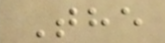The
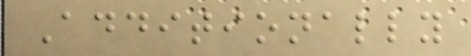Additionally
